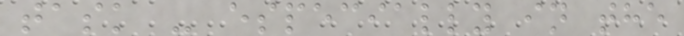task - especially in the
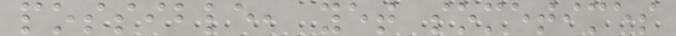possible, yet sometimes
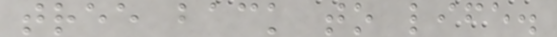tree back to life.
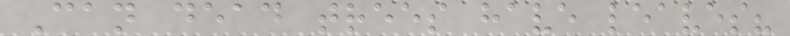Can dead trees have leaves?
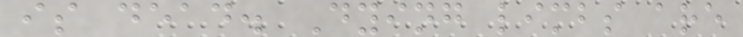is dead. Dying limbs are
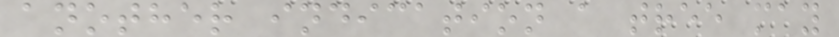another indication a tree may
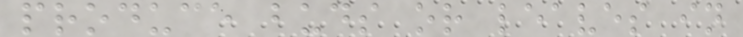produce buds or leaves in
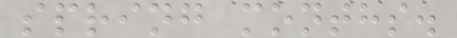spring months.
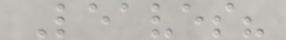Leaves?
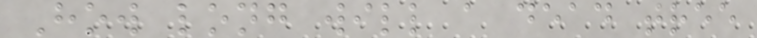How long will a dead tree
